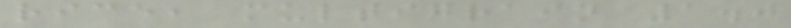rice, multigrain 1.0
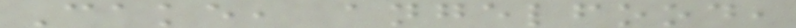Cake, angelfood,
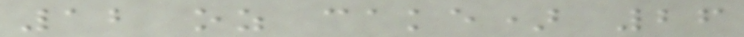12 oz cake) 26
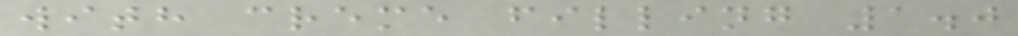with creme filling 1.0
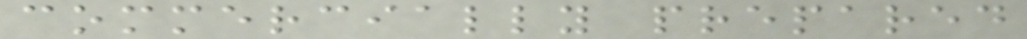commercially prepared
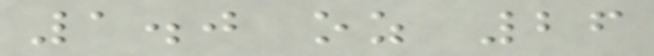1.0 oz 26
